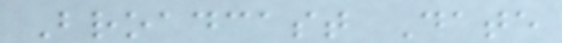Broadcast Date
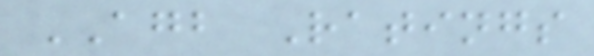AGB Ratings
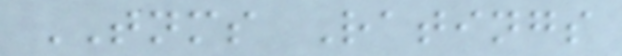TNMS Ratings
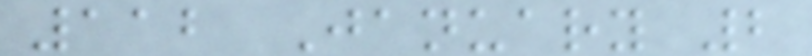112 January 2
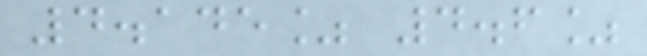4.145% 4.6%
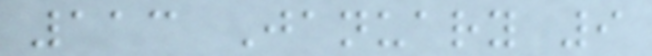113 January 9
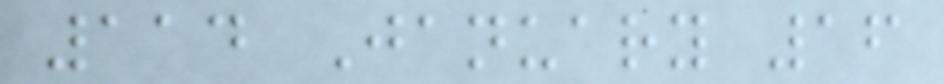114 January 16
